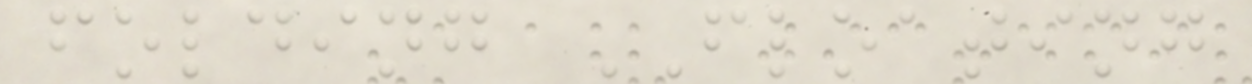folding FLOATING
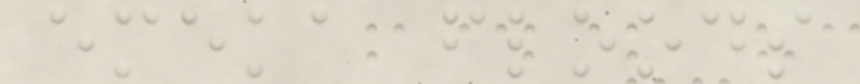emeka floods
